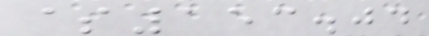$153.04
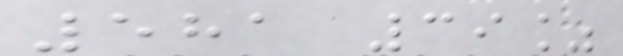581 39%
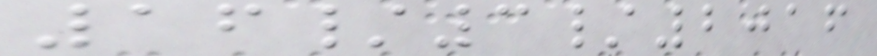16/3/2016
